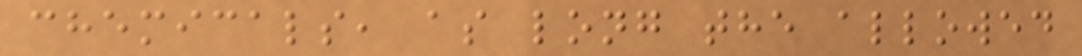chemicals, as long the allowed
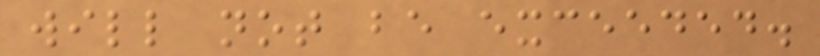will not be exceeded.
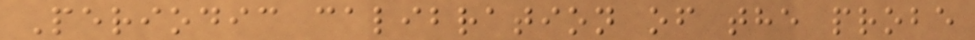Periodic calibration of the probe
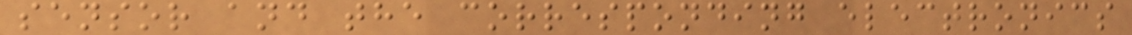sensor and the corresponding electronics
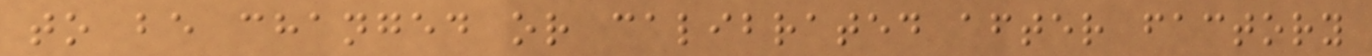to be changed or calibrated after factory
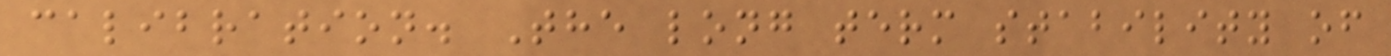calibration. The long term stability of
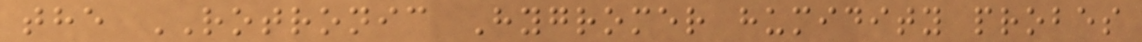the ROTRONIC Hygromer humidity probes
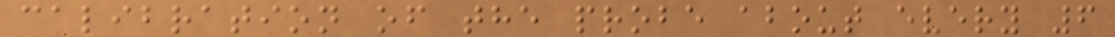calibration of the probe about every 6
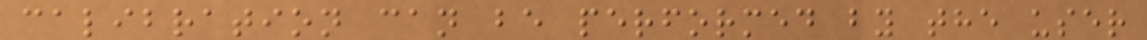calibration can be performed by the user
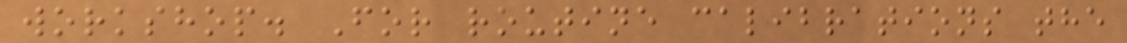workshop. For routine calibrations the
